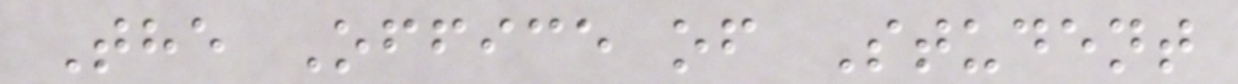The Office of Student
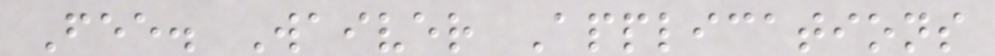Fee. Waiver Applications
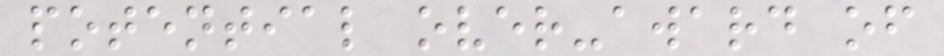potential over-award of
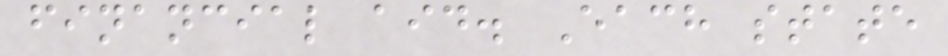financial aid. Each state
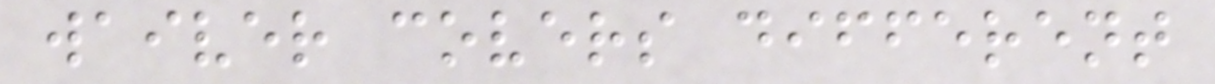waiver covers different
